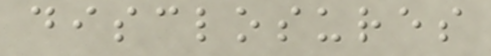disclosures
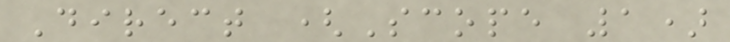Direct (Scope 1)
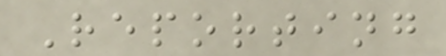Reporting
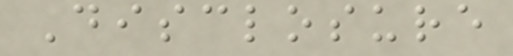Disclosure
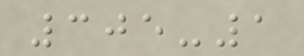305-1
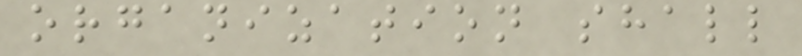organization shall
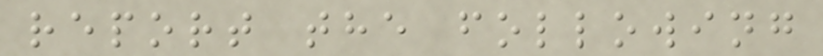report the following
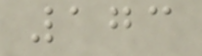173
